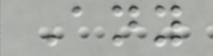Any
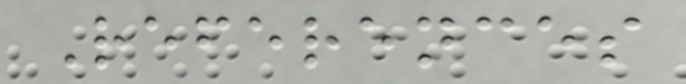References
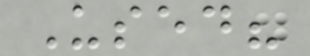Used?
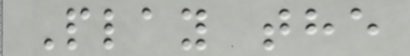Play the
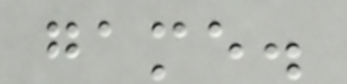game.
